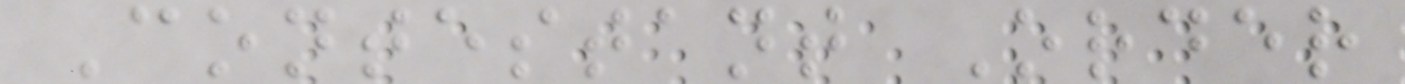Contestant Order
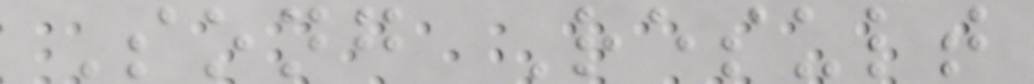Song Result
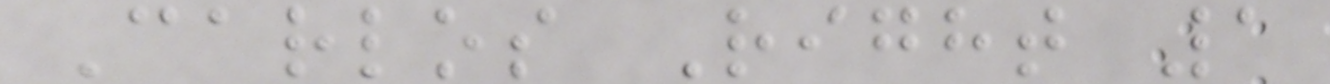Carlos Right 1
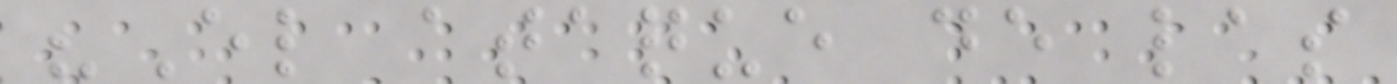"El ataque de las
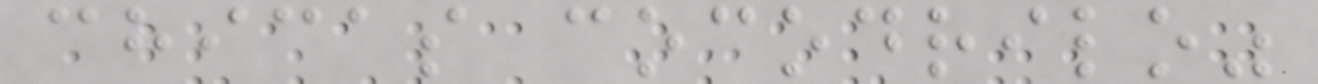chicas cocodrilo"
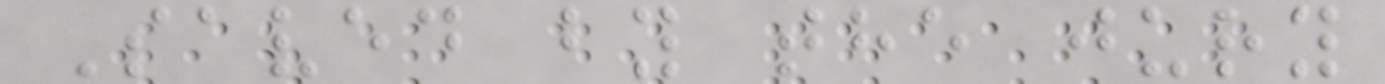Saved by the jury
